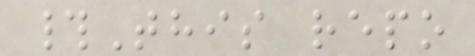#This repo
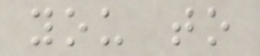you to
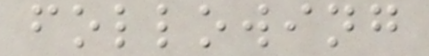following
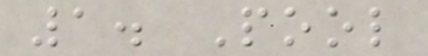1. Pool
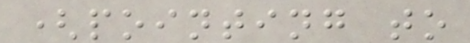(pointing to
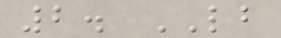2. LB
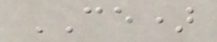CE)
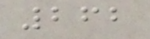262
